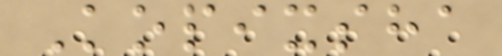Kopixsha
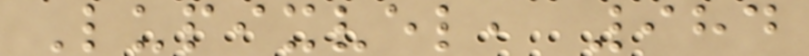Lupixvel, 984
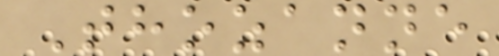Thozanne
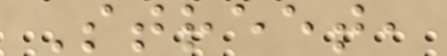Street,
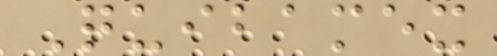Quibamex
